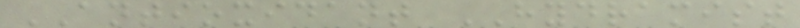ANTIOXIDANT HYDRAMIST
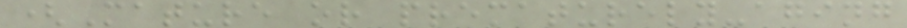(Mature or prematurely-aging
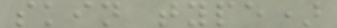skin type)
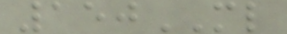150ML
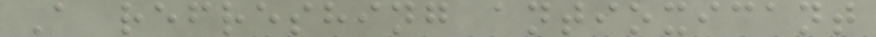A refreshing antioxicant
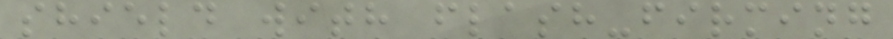shield with flash-firming
